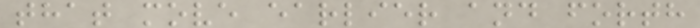that move earlier and forth
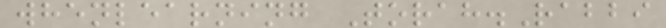whenlearning Torah.Rabbi
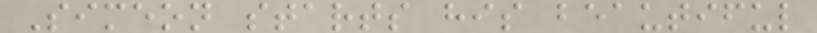Simeon starts his beautiful
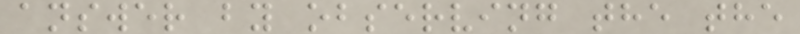answer by observing the the
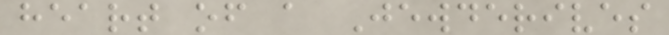heart of a Jewderives
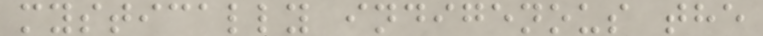mystically indigenous the
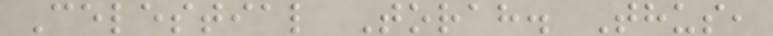Celestial Torah. Thus,
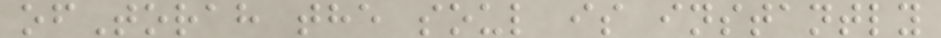ofTorah the soul is instantly
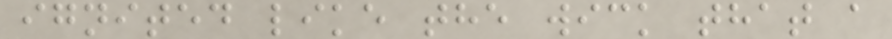ignited like the wick that a
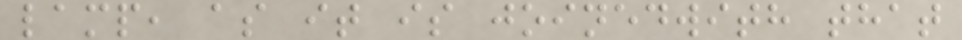lamp, as it is joinedwith that
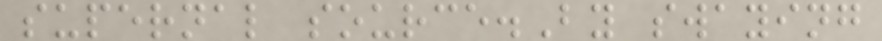supernal source.By swaying
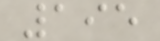195
